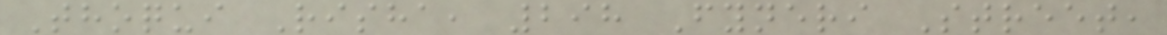Thoqui Risha, 298 Fyneri Street,
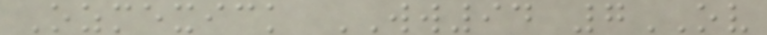Ozmexick WW94 7OV
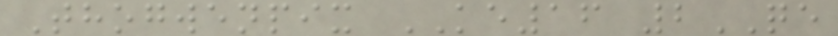Thogwenpix KE16 2QE
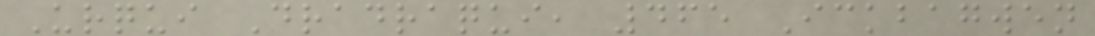Urqui Dradraqui, 465 Ickbagwen
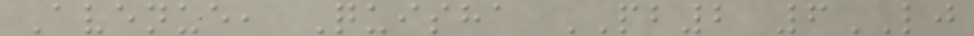Avenue, Quisha PB2 6LJ
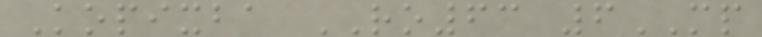Kopixba RO63 6MP
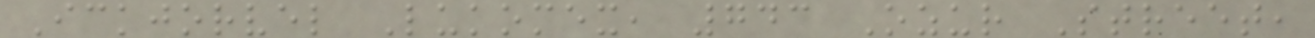Ickjorvel Lukomex, 743 Ozur Street,
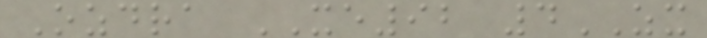Ozdra XE92 4ZX
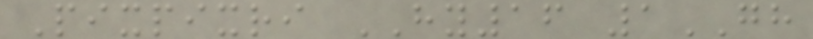Pixpixri HY16 1GH
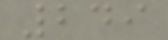249
